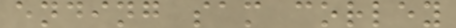ending sam corley
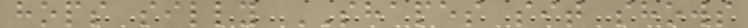hops silly SHAPES sit shows
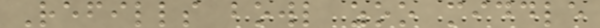Refills bowl zoo middle
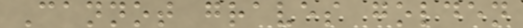Cannot graves golden
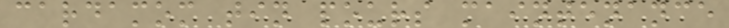cardamom tin pours maintenance
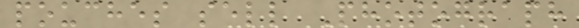pouches sell Photograph
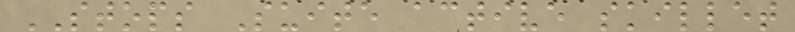STOPS Suite active skillet
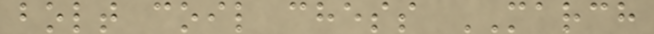bolt coil chess MARCH
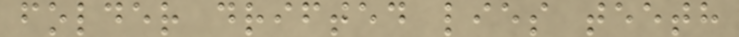folder drifted lies teeth
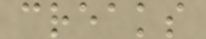creaks
